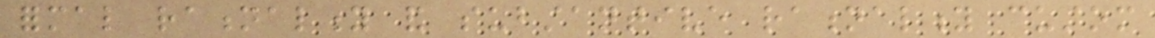formal rationality and substantive rationality custom
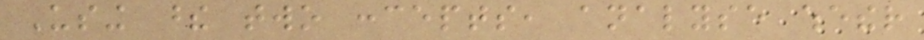Using these two concepts, analyse whether
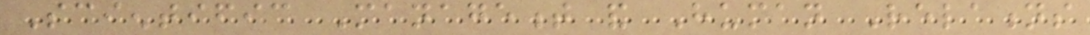Scientific Management and Human Relations
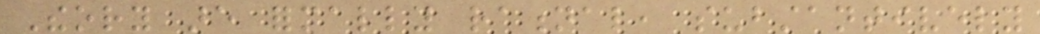Theory are formally rational, substantively
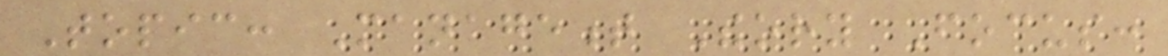Topic: Management Theory Focus:
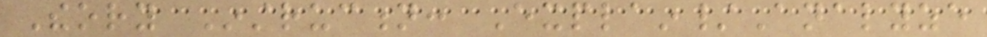Theory Instruction: Explain/Analyze
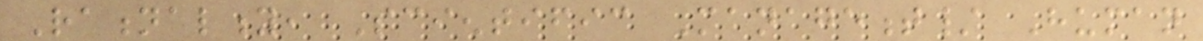Rationality, Scientific Management/ Human
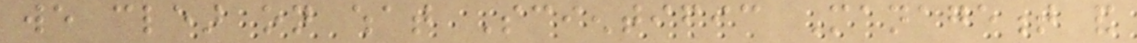we clear on what Scientific Management and
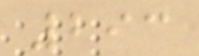293
